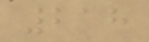218
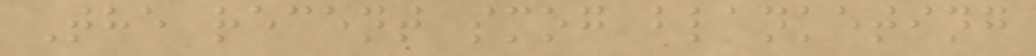The recent smog blanketing
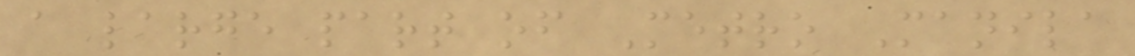a large part of Metro Manila
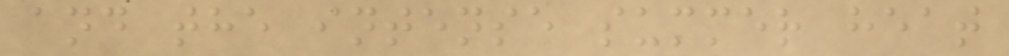and the intense summer heat
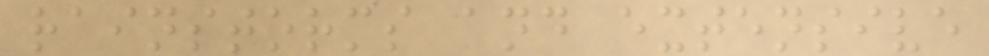rainstorms and extensive
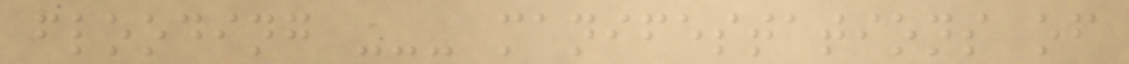flooding --- manifestations of
